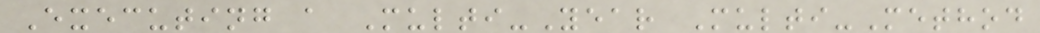Executing a Multi-Year Multi-Method
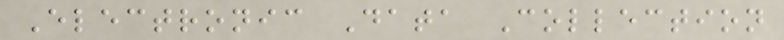Electronic Data Collection
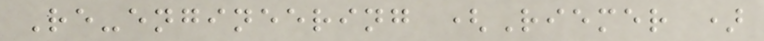Re-engineering (Riemer )
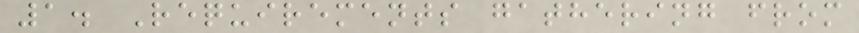1. Requirements gathering from
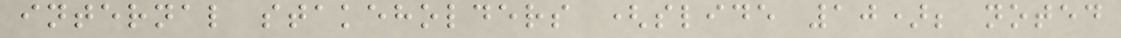internal stakeholders (slide 10); noted
